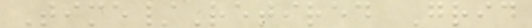Time/Retired Grid
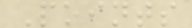Points
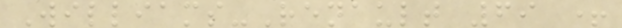Williams-Renault 69 +
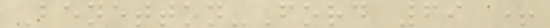Benetton-Ford 69 +
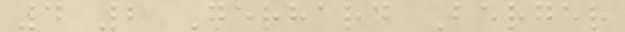4 2 Gerhard Berger
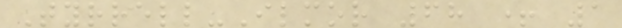Tyrrell-Ilmor 68 + 1
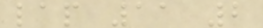lap 11 2
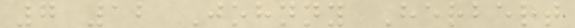7 12 Johnny Herbert
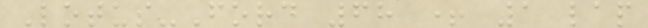Lotus-Ford 68 + 1 lap
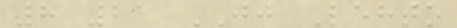8 21 JJ Lehto
